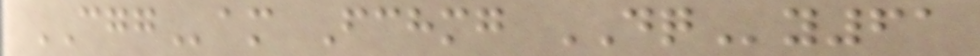CGGam Fchmg DQy61
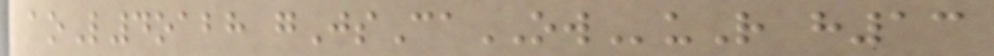aoL4oabh gJsCaOWuR h13
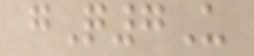gQ7U
